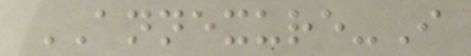ANNEXURE-I
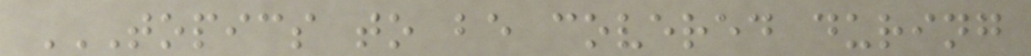TOPICS TO BE COVERED DURING
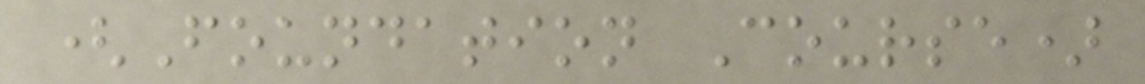(Foundation Course)
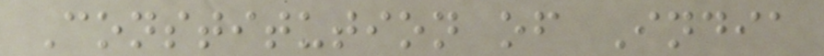Constitution of India
